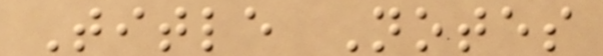Title Notes
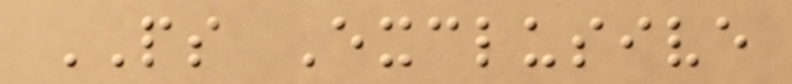PS Exclusive
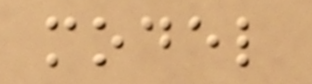model
